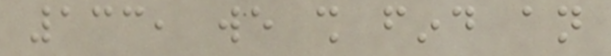133, we shall find an
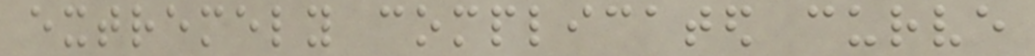extremely complicated curve
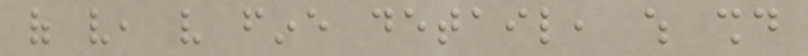of very, very fine detail, which should
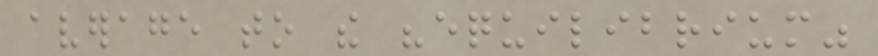average to the "equilibrium"
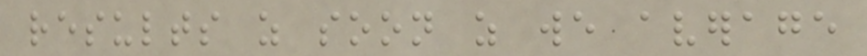results as soon as we average
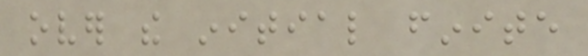over the initial finite
